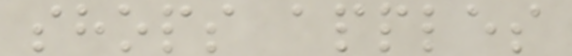shops apples
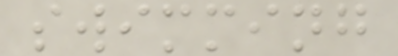swimming
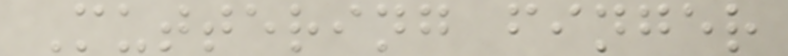Muttering finger
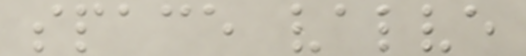space valve
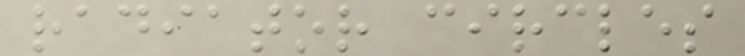radiator circles
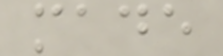made
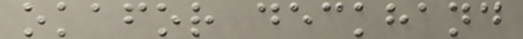okafor deckhand
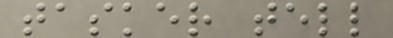tasker tell
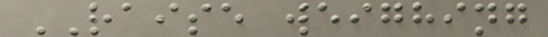RAISE weighing
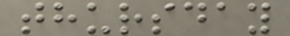thursday
